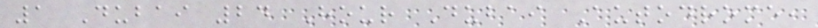1 Dubai 24 Hour Dubai Autodrome,
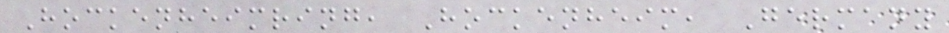Hockenheimring, Hockenheim, Germany
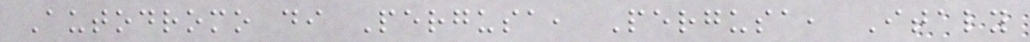Autodromo di Pergusa, Pergusa, Italy
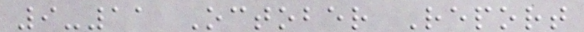9-11 October Report
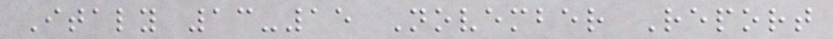Italy 13-15 November Report
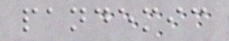pandemic
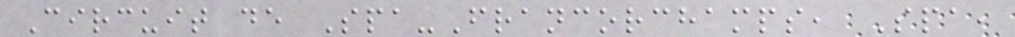Circuit de Spa-Francorchamps, Spa,
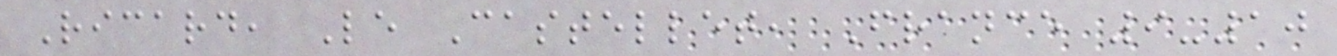Ricard, Le Castellet, France 9-10
